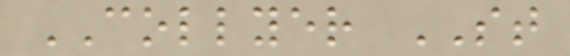COLLYER ST
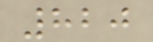820
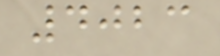4023
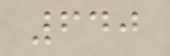640
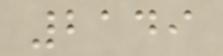2149
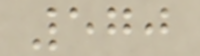570
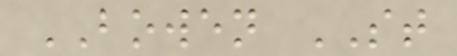BOWEN ST
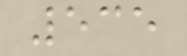535
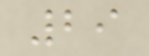29
